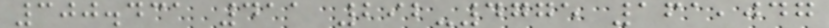300.431 411 292-4775 161,047
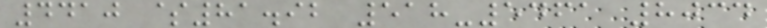4410 $81.92 518-5461 8034
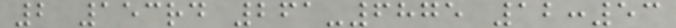2 153rd 261-6875 12:53
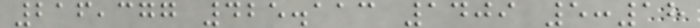216,377 425.113 1409 5:18
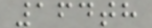164th
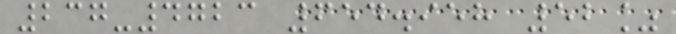237-4723 654.958 52%
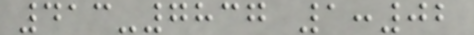413-7837 1:02
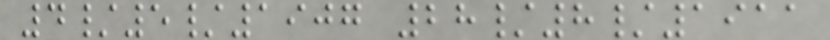4/5/1907 28/8/1911
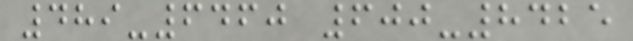489-6460 600-8425
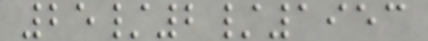25/2/1953
